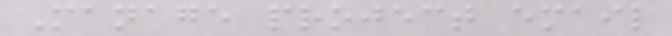Manage project email
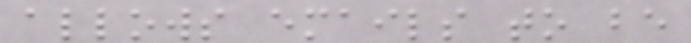allows emails to be
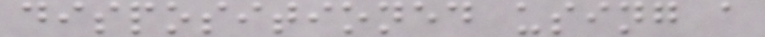dispositioned using a
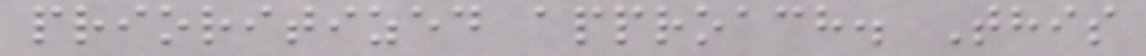prioritized approach. This
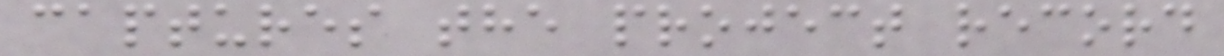captures the project record
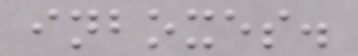inboxes.
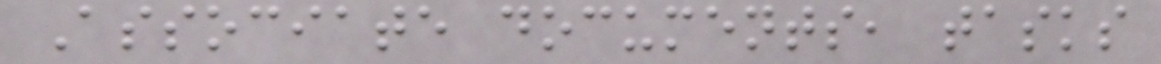Associate documents, tasks
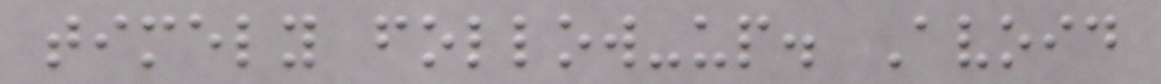timely follow-up. Avoid
